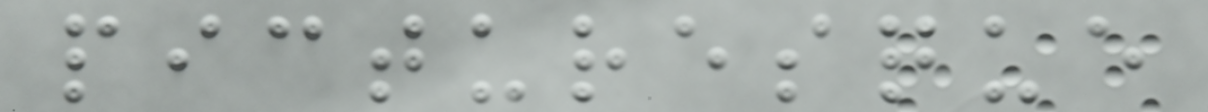picturesque
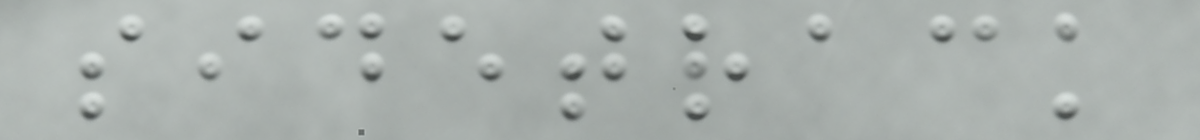sidetrack
